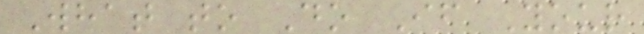What to Do If Your
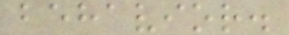behavior.
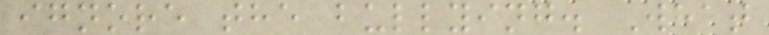ignore the bullying. What
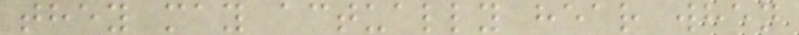they may actually hear when
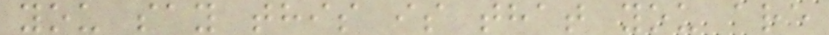you say this is that you are
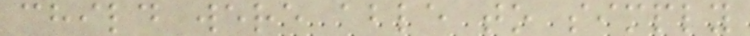child were able to simply
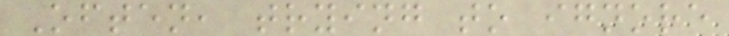Often, trying to ignore
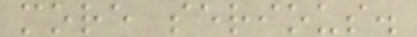more serious.
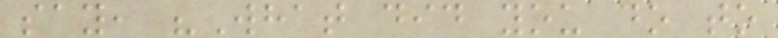say, "What did you do to
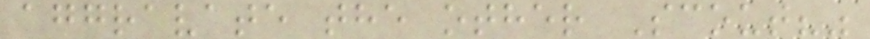aggravate the other Scout?"
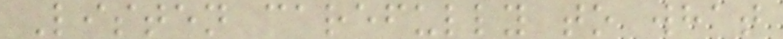Listen carefully to what
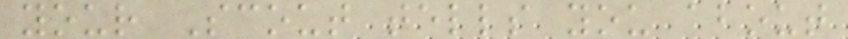your Scout tells you about
